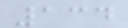134
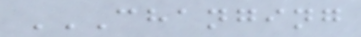CHANGING
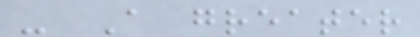- A greater
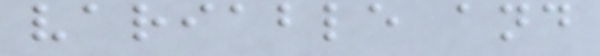variable and
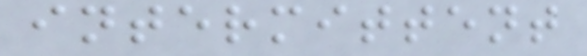intermittent
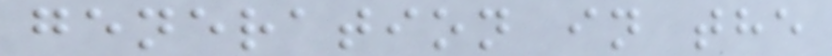generation in the
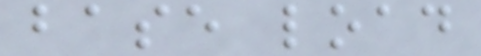base load
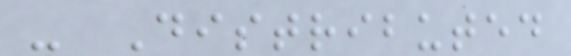- Distributed
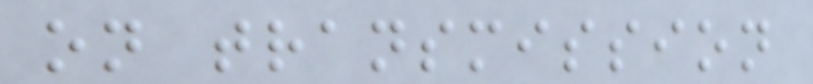on transmission
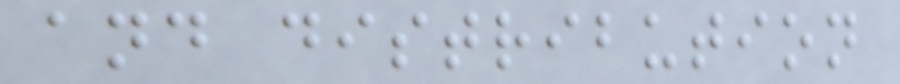and distribution
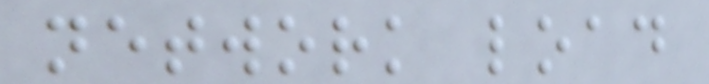network load
